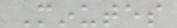Minutes
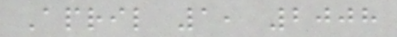April 1, 2008
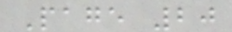Page 20
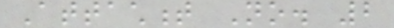Attachment No. 2
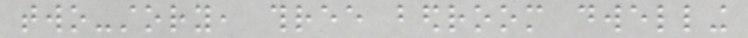two-story, three bedroom dwelling
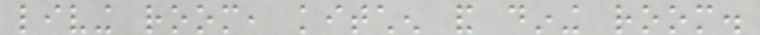living room, kitchen and dining room.
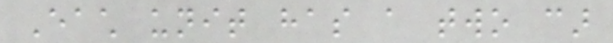Each unit has a two car
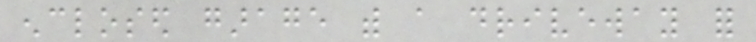enclosed garage with a driveway for
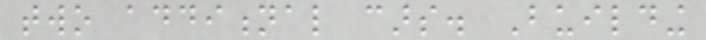two additional cars. Building
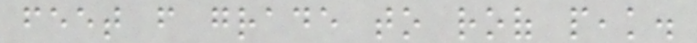feet from grade to roof peak.
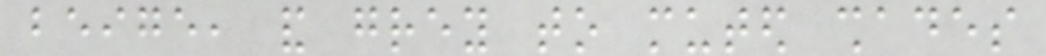beige, and grey to muted shades
